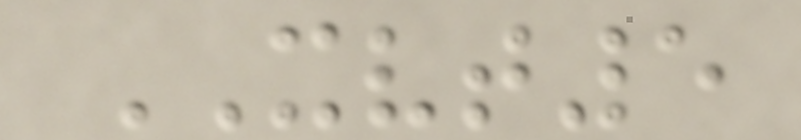XVT5
